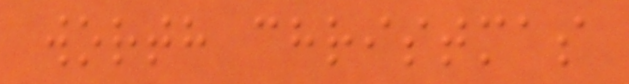worth christmas
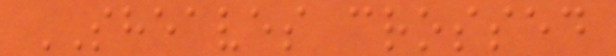SHEAVES crossed
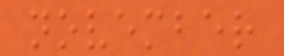november
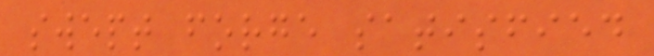swept forge satisfied
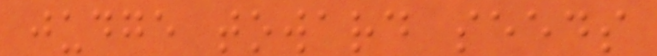judge toward seeds
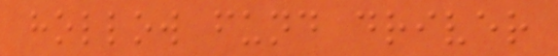hollow fund driver
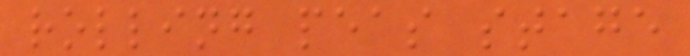rolling peas stage
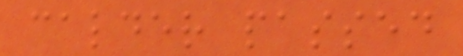calder passed
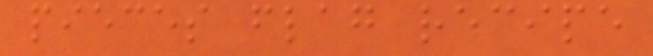pieces flag recipe
